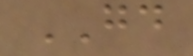GOOD
